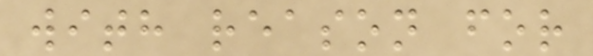with reason for
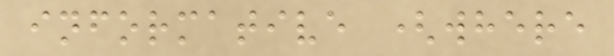informative (where
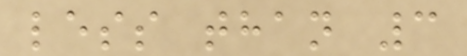less than 3
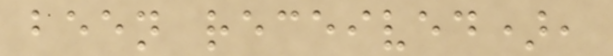been received),
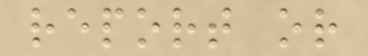report or
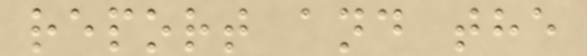report and the
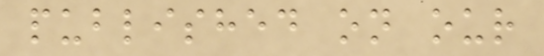published on our
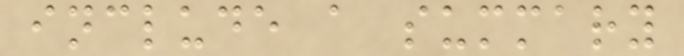include a summary
